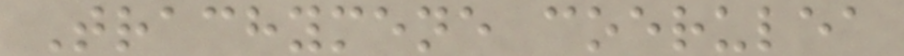Trachymene coerulea
